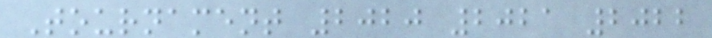Tournament 2020 2021 2022
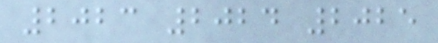2023 2024 2025
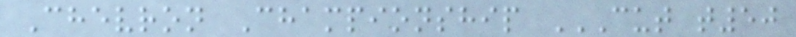Chevron Championship CUT T50
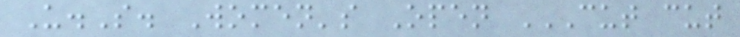U.S. Women's Open CUT CUT
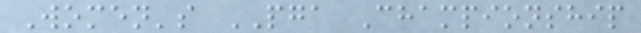Women's PGA Championship
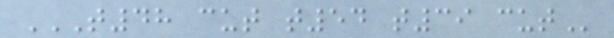T48 CUT T54 T39 CUT
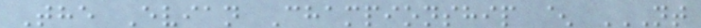The Evian Championship ^ NT
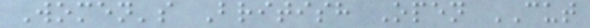Women's British Open CUT
